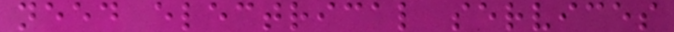need electrical services
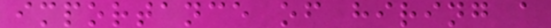importance of hiring a
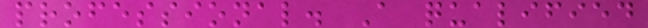professional. A qualified
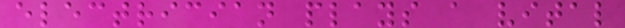electrician plays a vital
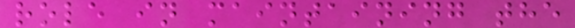role in maintaining the
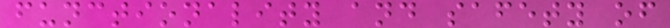functionality and safety of
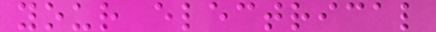your electrical
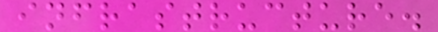infrastructure.
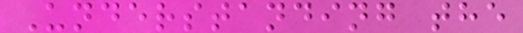Understanding the
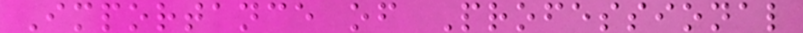Importance of Professional
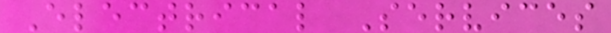Electrical Services
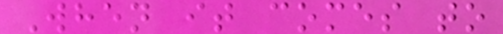When it comes to
